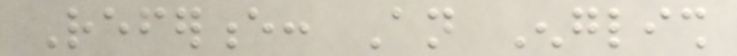Reference: An English
